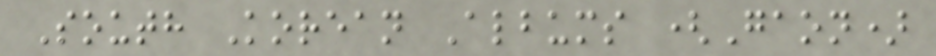South Korean Albums (Gaon)
